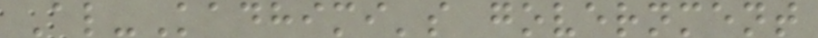Al-Kadhimi's government
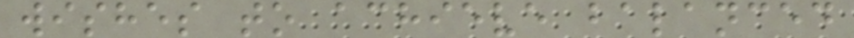wishes to achieve balanced
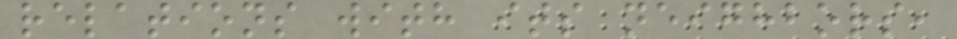relations with its neighbors,
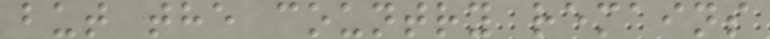but the country remains
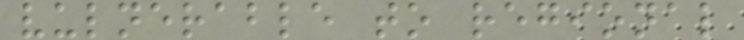vulnerable to regional
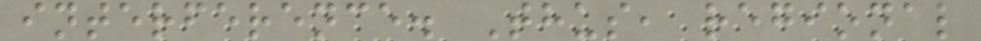interference. Thus, regional
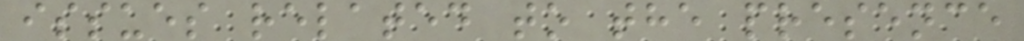issues related to the presence
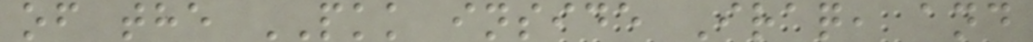of the PKK inside Iraq, and
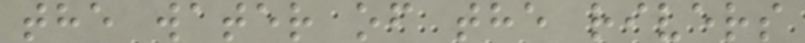the water of the rivers
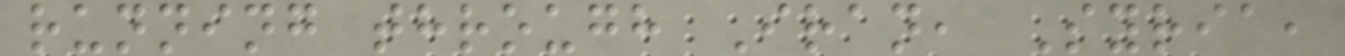running through Iran, Syria,
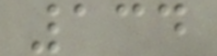134
